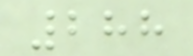288
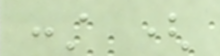const (
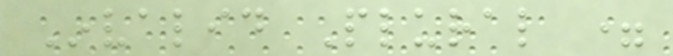Invalid Plural =
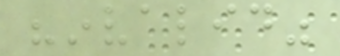"invalid"
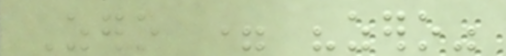Zero = "zero"
